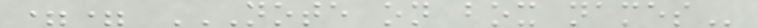== NOTE ON BOX NAMES
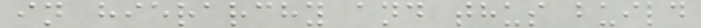in hierarchy and thus build
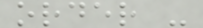order -
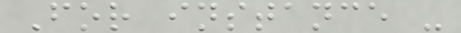For instance -
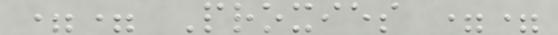== Proxies ==
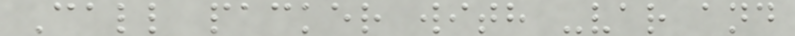Call packer with -var and
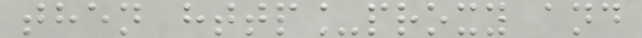then http_proxy and
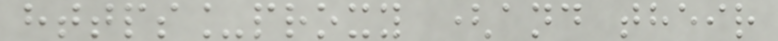https_proxy (and their
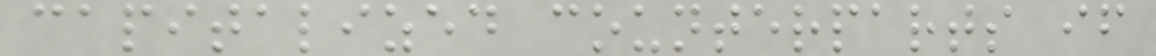capitalized counterparts if
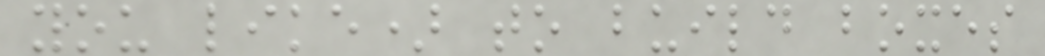you like) to build boxes
